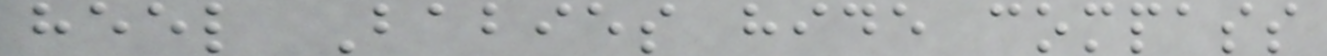heel Babies hide compass
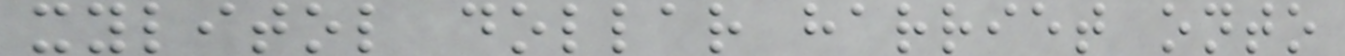xylitol dollar harriet onto
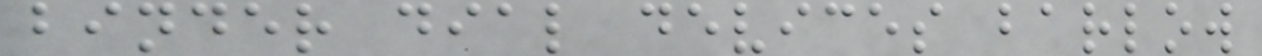binder dial devices barlow
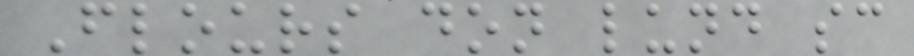Flours don lund sc
